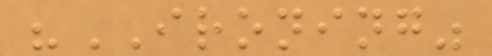"IRONING"
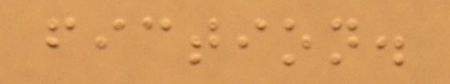fiction.
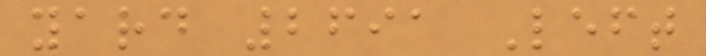yard 2691 Left
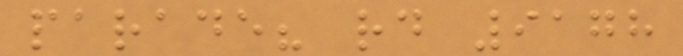parade? rd 9178
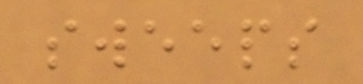sweeps
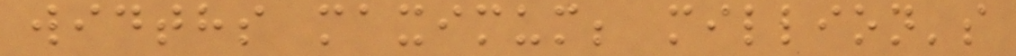widths maximum; million's
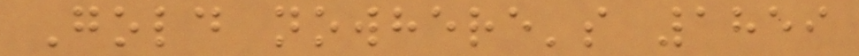Gold nowhere's 1859
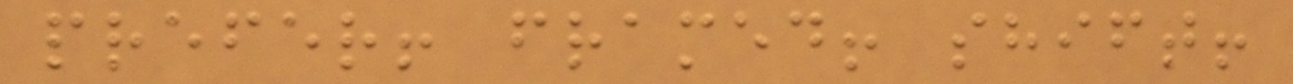prefer! framed! shift!
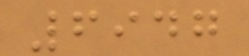6947
